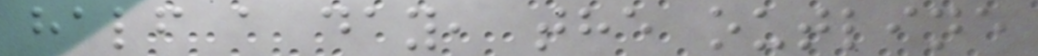half a day, the outline
